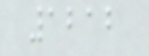1212
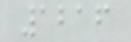1216
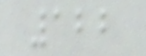122
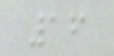16
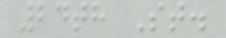24th St.
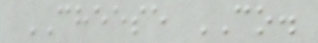CHEESE CO.
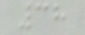38
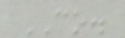CO.
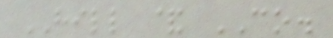HILL & CO.
